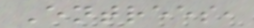Entrees,
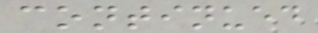continued
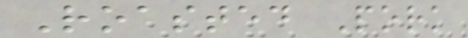Roasted Pork
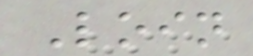Loin
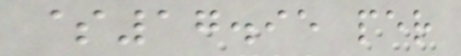$17.95 per
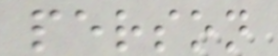person
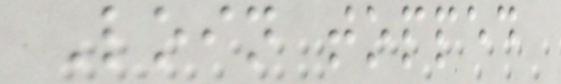Loin topped
